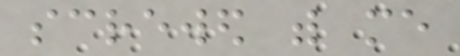screwed with me
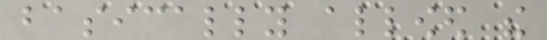basically allowed the
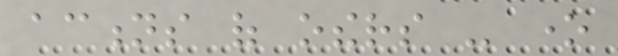actions of others - one
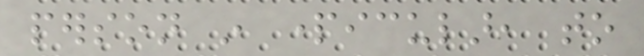person in particular, to
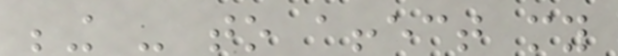being - to affect my
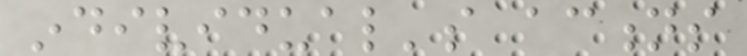individual's actions
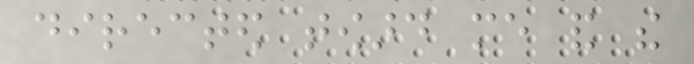directed toward me and the
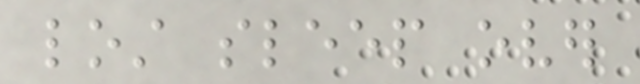lost sleep over
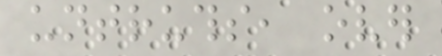untruths, over
